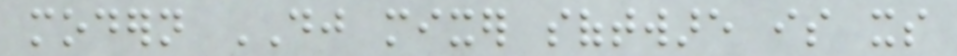modern DJ mixer software is its
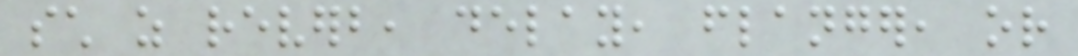such as reverb, delay, flanger, or
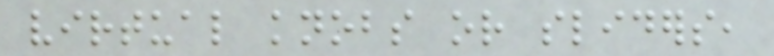virtual knobs or sliders,
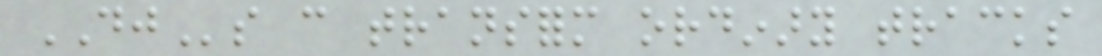DJs can transform ordinary tracks
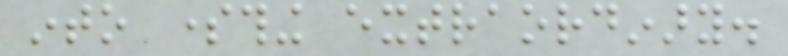into something extraordinary.
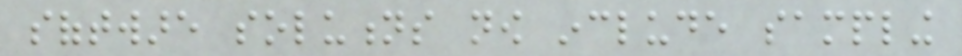software solutions now include sampling
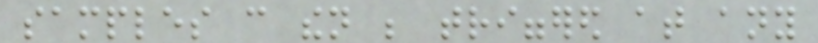samples can then be triggered at any
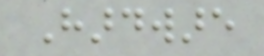Hardware
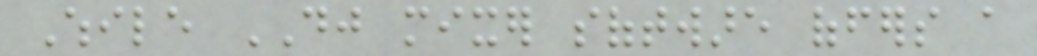While DJ mixer software offers a
